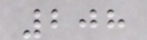208
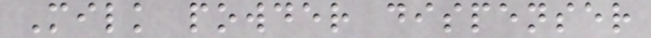Milk powder dispenser
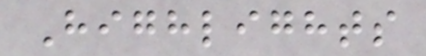Highlights
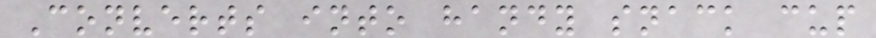Converts into handy snack cup
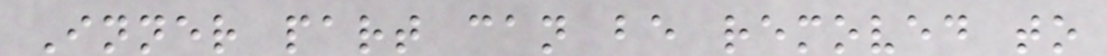Inner part can be removed to
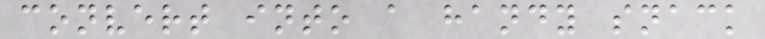convert into a handy snack
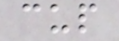cup
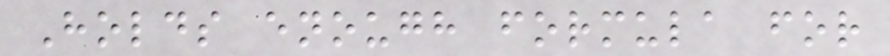Holds enough formula for
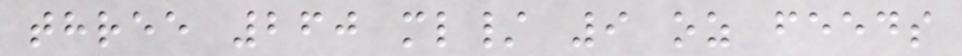three 260 ml/ 9 oz feeds
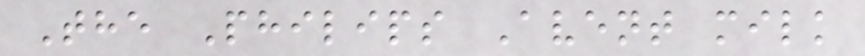The Philips Avent milk
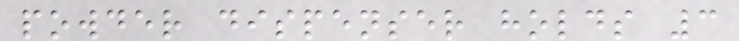powder dispenser holds 3
